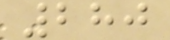280
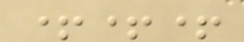+++
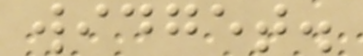widget.
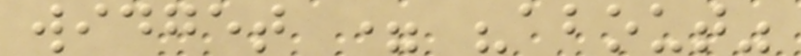widget = "about"
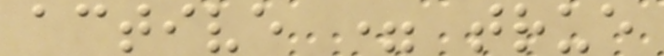active = true
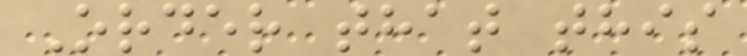Order that this
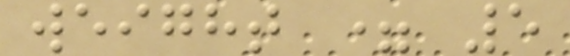weight = 5
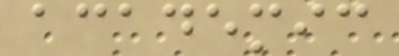academic
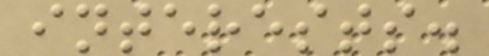interests.
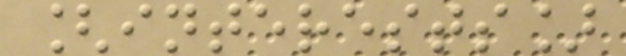[interests]
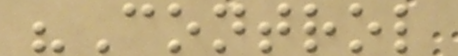"Control
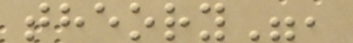theory",
